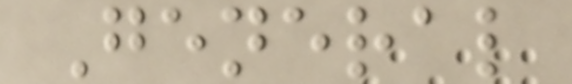General
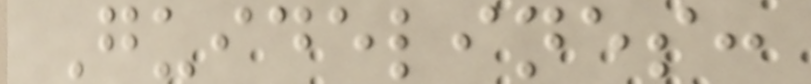Guidelines:
